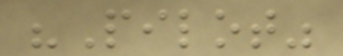"Pilot"
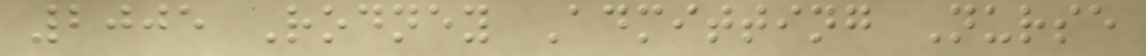2005 Rodney Admitting Nurse
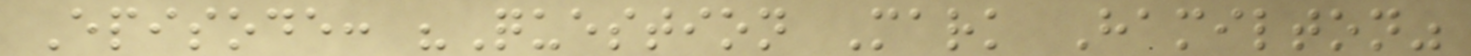Episode: "Question Mark Hamilton"
